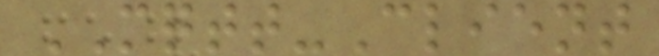MQTT-Client
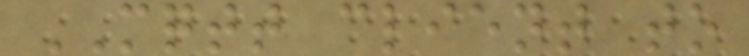MQTT client to
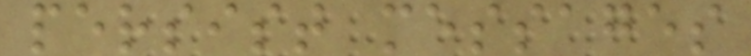persist messages
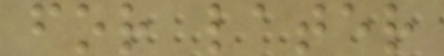for later
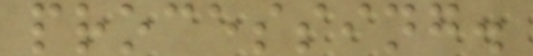processing.
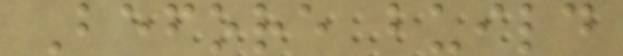Before build
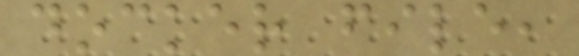docker file,
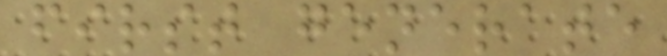first generate
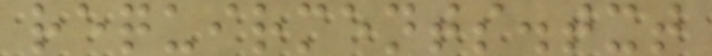requirments.txt
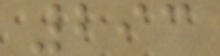293
